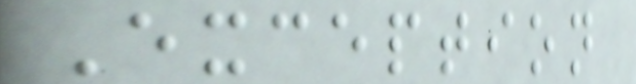Exception
